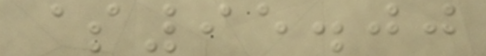$95.00
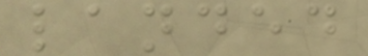landed
